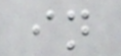in
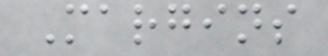Margins
